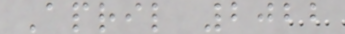April 2022
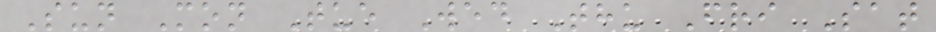Sun Mon Tue Wed Thu Fri Sat
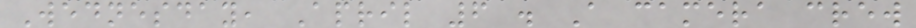Wednesday, April 6 . A camera crew
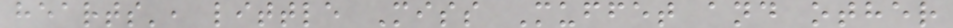hearts', little Miss Muffet and other
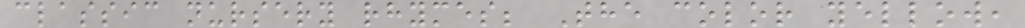classic nursery rhymes; The color yellow,
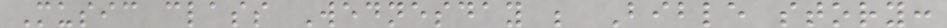Music class Wednesday ; Bible story:
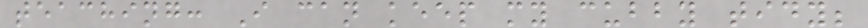teaching: I can keep my cubby tidy;
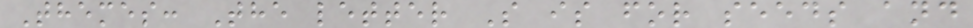Themes: The letter S is for seeds and
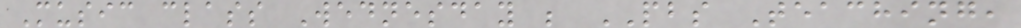Music class Wednesday ; PBS Teaching,
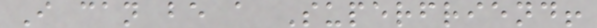I can be a Superfriend!
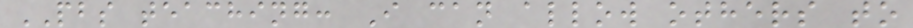PBS teaching: I can allow others to
